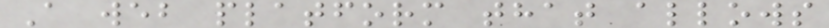A web platform that allows
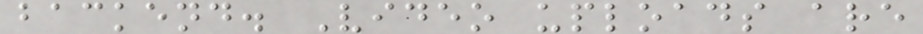backend. Video uploads are
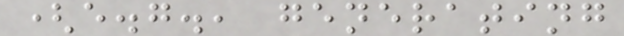(e.g., generating
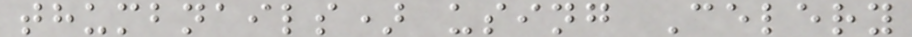thumbnails) using Celery
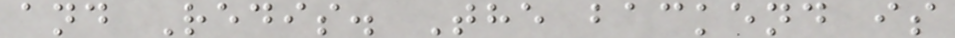and Redis. The backend is
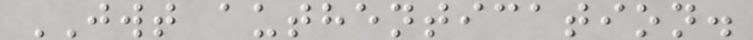JWT authentication.
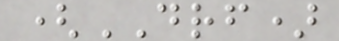(DRF)
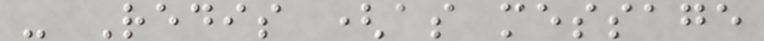- Redis (as message
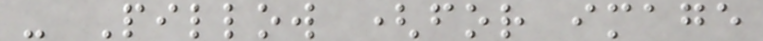- Pillow (for image
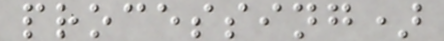processing)
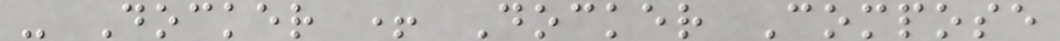- Docker + Docker Compose
